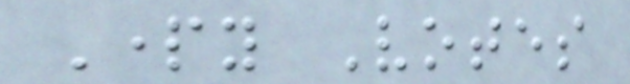Party Votes
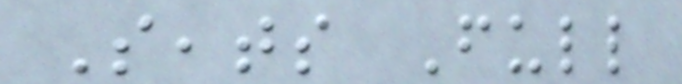Seats Full
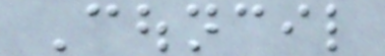Council
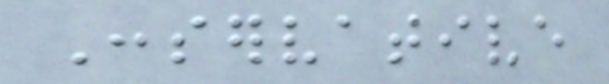Conservative
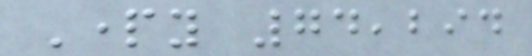Party 74,294
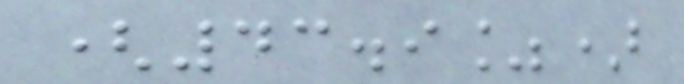(43.9%)
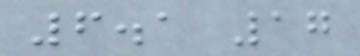6.1 17
